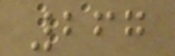267
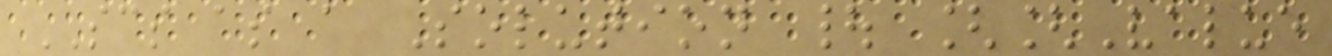SCS as a Solution | [[Value
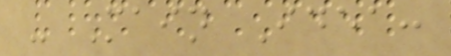- Main Idea:
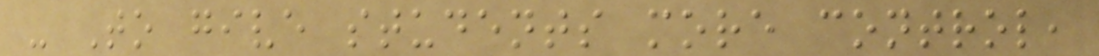- To give students more control,
